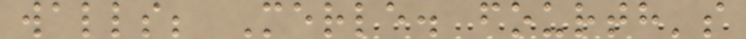walls; Merle. fourth's
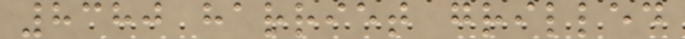8380 harriet grilled
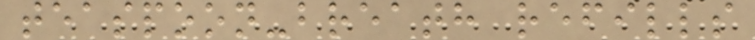teaspoon-breath refills
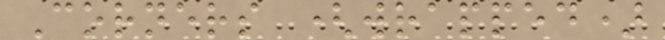Corners (wrapped)
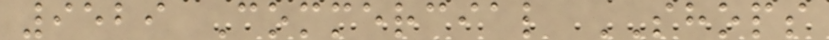9529 Commercial SHOPS
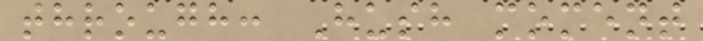through: Hush moment
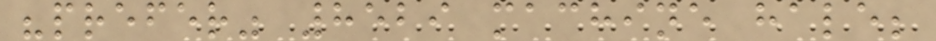"prefer" 8529 machine hale;
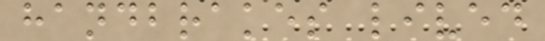handbrakes lived
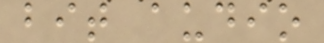bit audio
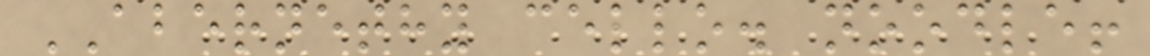ABERNETHY cello. noodle!
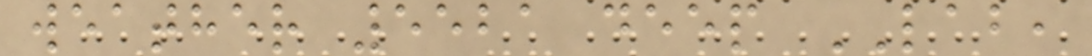weather 5521 deep LAB,
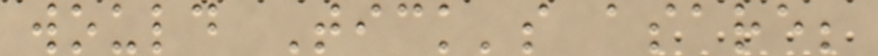would Tick's asare;
